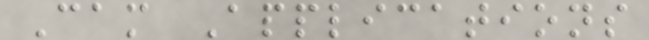Cam Applications
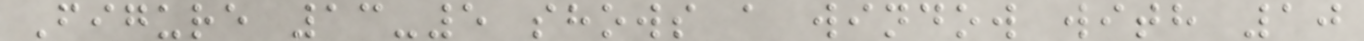Figure 13-5 shows a window with 10
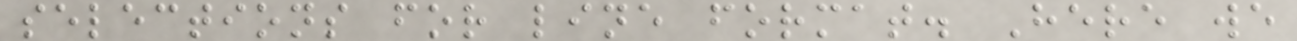selections for line format. Here we
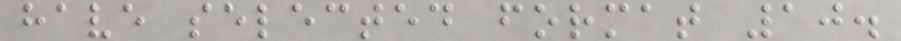have selected format 10.
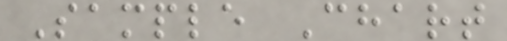Sample Chart
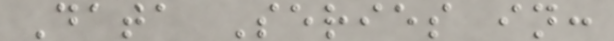Data Series in:
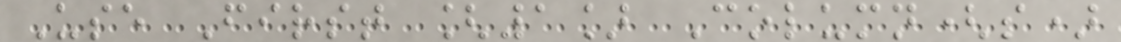Use First [1] Column(s)
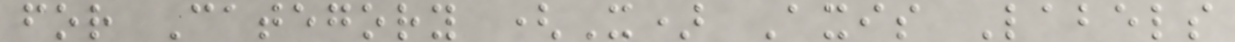for Category (X) Axis Labels
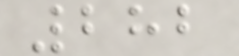282
